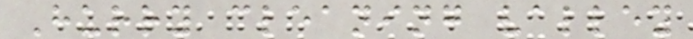Hurry cleaning valley
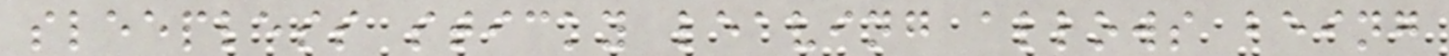sleepless sticky leaving allows being
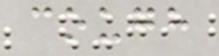cough
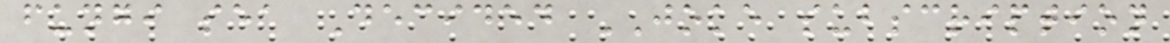fungi sea Decided JOKE subscription
